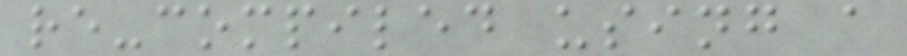re-compiled using a
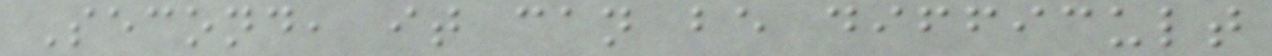Second, it can be difficult
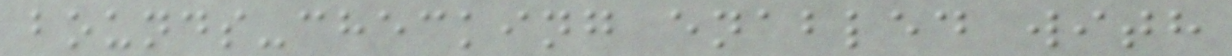bounds-checking enabled with
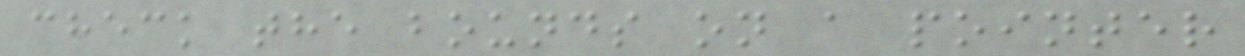check the bounds on a pointer
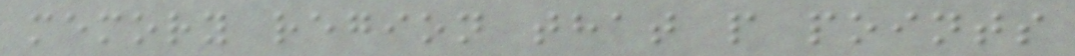memory region that p points
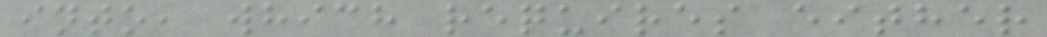into, which requires either
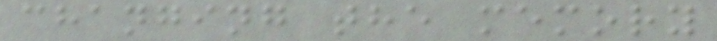changing the memory
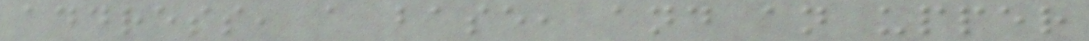address, a base, and an upper
